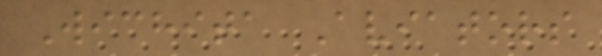Wichita Aviators
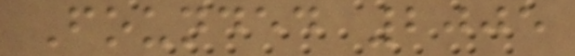Founded 2005
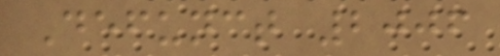Defunct 2006
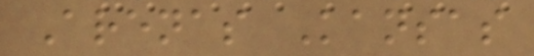Arenas Kansas
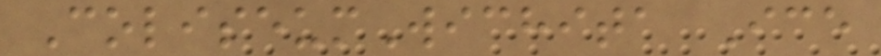ColiseumWichita Ice
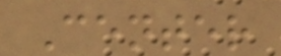Center
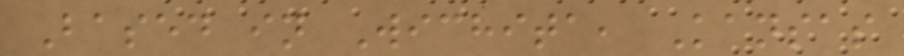Based in Wichita, Kansas
